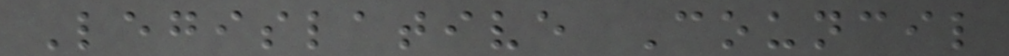Legislative Council
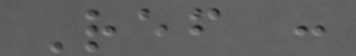Ref :
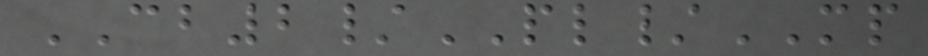CB2/PL/MP
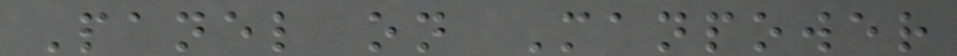Panel on Manpower
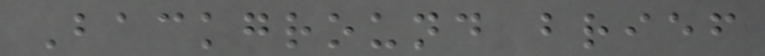Background brief
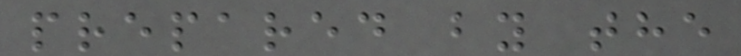prepared by the
